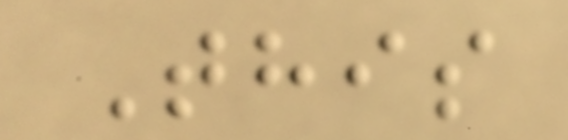This
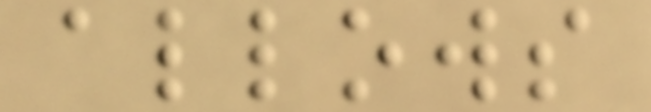allows
